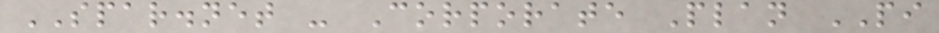SPAR.net - Corporate Plan PI
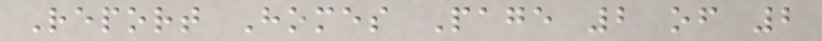Report Homes Page 2 of 2
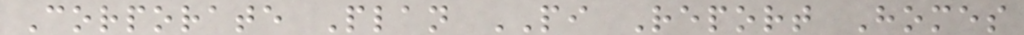Corporate Plan PI Report Homes
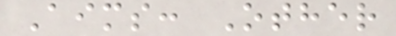Aims: Other
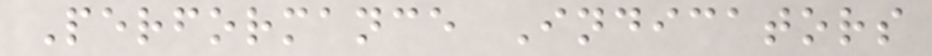Performance Indicators
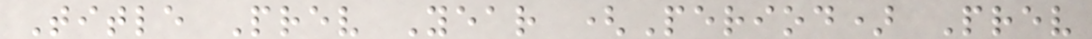Title Prev Year (Period) Prev
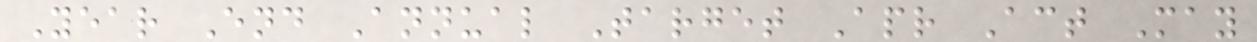Year End Annual Target Apr Act May
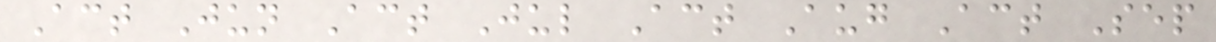Act Jun Act Jul Act Aug Act Sep
